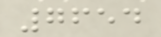7654
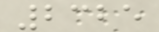2325
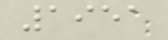1951
